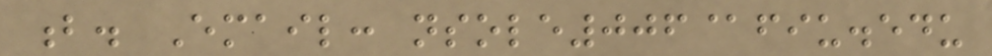b. Email: nsole006@fiu.edu
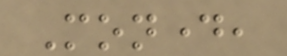Monday,
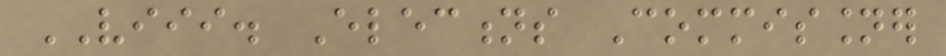VIII. Elections Commissioner
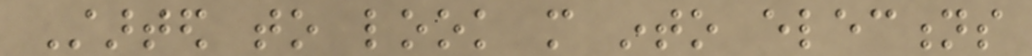Started to look more into elections
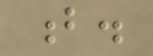b.
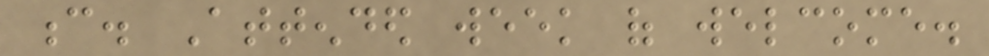c. Attended week of welcome.
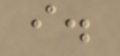i.
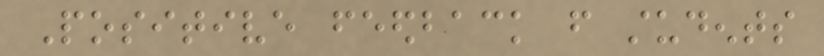Positive feedback from students
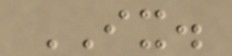IX.
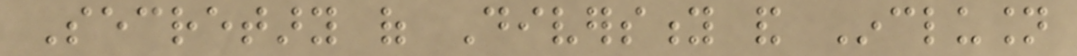Secretary of Diversity and Inclusion
